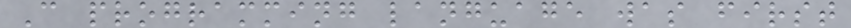C programming language was first
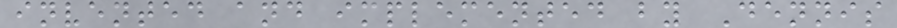invented and implemented by Dennis
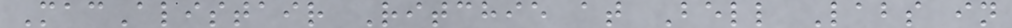MacAlistair Ritchie at Bell Labs in
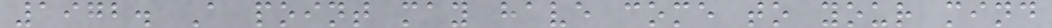1972. A point may have come to your mind
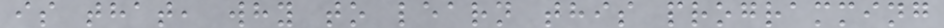is that, why to learn this programming
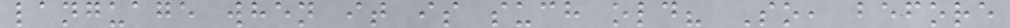language when it is such old? So, before
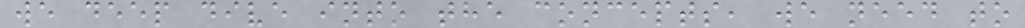we deep dive into the concepts, we need to
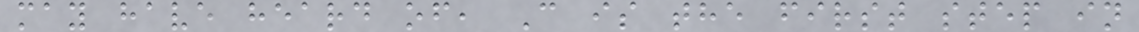may have heard of, C is the first step in
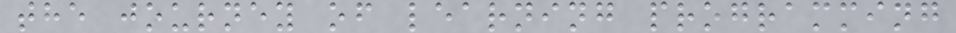the journey of learning programming
